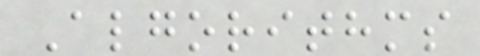Algorithms
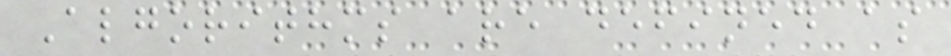Algorithms are defined as
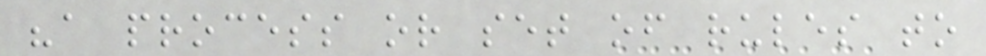"a process or set of rules to
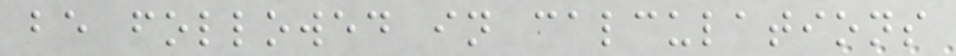be followed in calculations
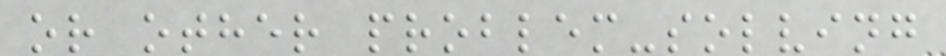or other problem-solving
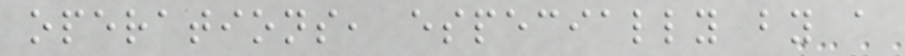operations, especially by a
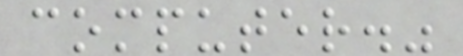computer."
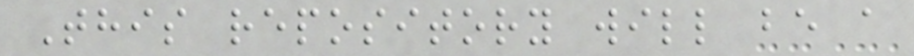This repository will be a
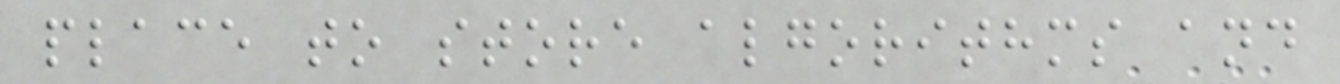place to store algorithms and
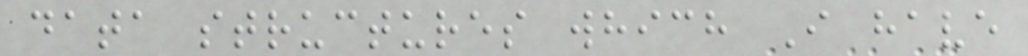data structures which I have
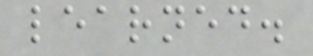learned.
